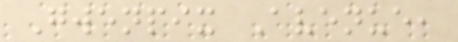Gwenpix Avenue,
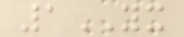1YX
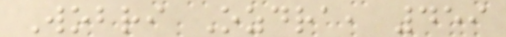Wobri Ozdra, 459
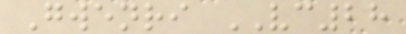Gwenri VC28
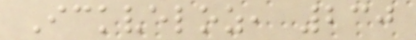Ickveloz, 230
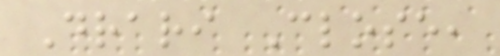Drari Close,
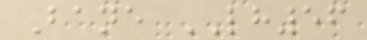Bane LH56
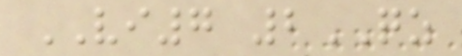VI7 2QZ
